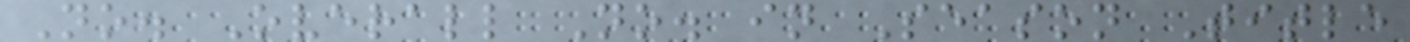No. Overall No. in Season Title
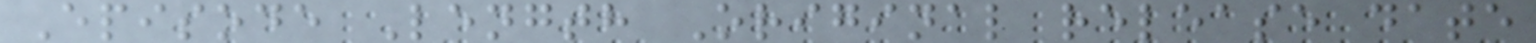Episode Length Original release date
